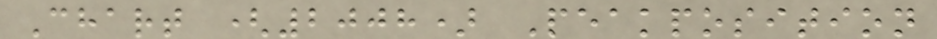Chart (2008) Peakposition
